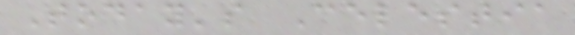Today's Celestia
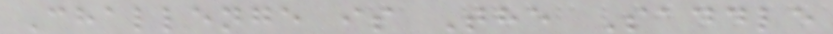Challenge is The Saddle
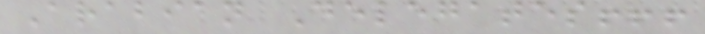Arabian Delegates!!!
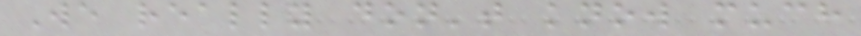We really don't know much
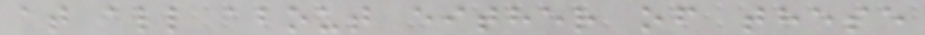at all about either of these
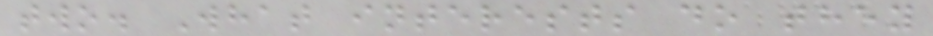two. What interests do they
